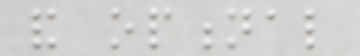and optional
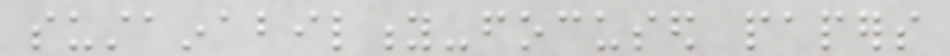sustainability-focused papers
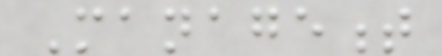Management
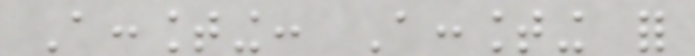Accounting: Accounting for
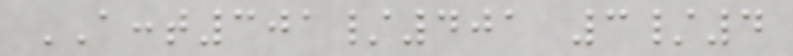ACCT301/401 3/4
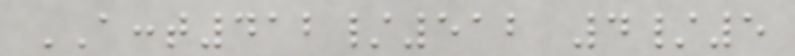ACCT412/512 4/5
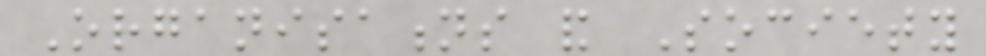Organisations and Society
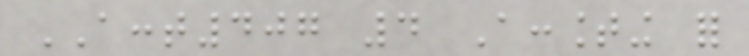ACCT407 4 Accounting for
